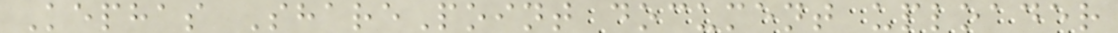Kephas SharePoint document uploader
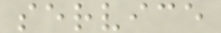service
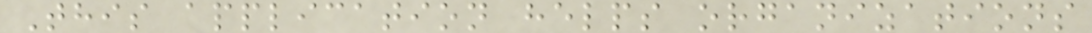This application helps organizations
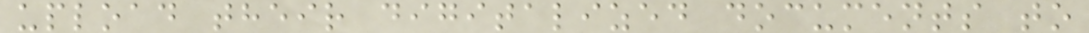upload their digitalized documents to
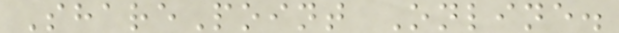SharePoint Online.
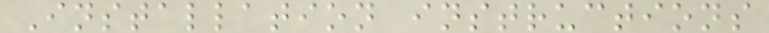Installation instructions
